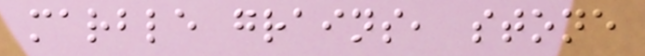marble grains, stone
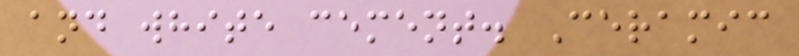and white cement. Ceramic
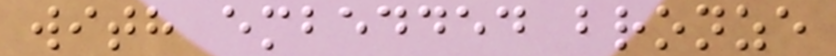with embedded bronze
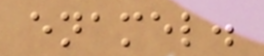enamel.
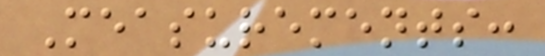Measurements:
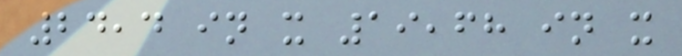24,4 in x 19,68 in x
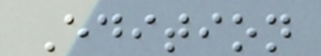Edition
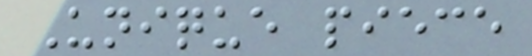Unique piece
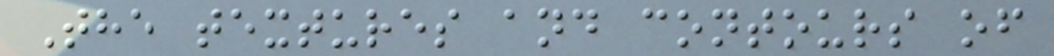The textures and contours of
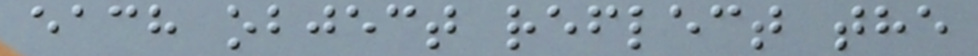each object reflect the
